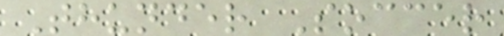Thunder Soccer
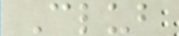Club
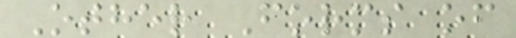Other Forms of
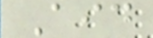Aid
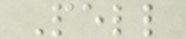Pell
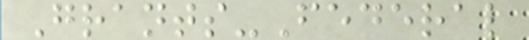Grants-Federal
